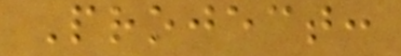Project:
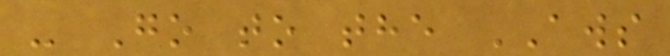- Go to the AWS
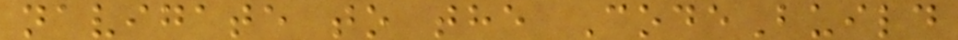navigate to the CodeBuild
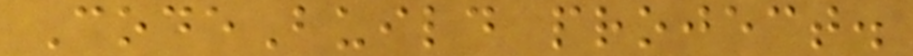CodeBuild project.
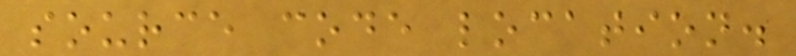source code location.
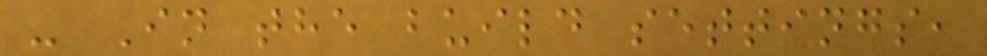- In the build settings,
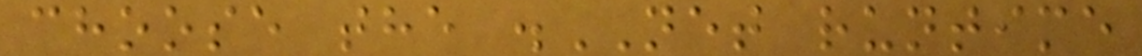choose the .NET runtime
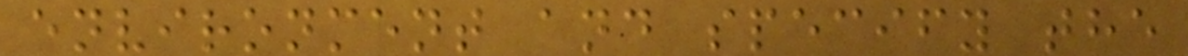environment and specify the
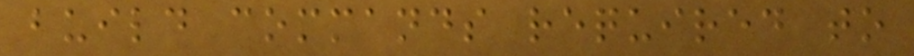build commands required to
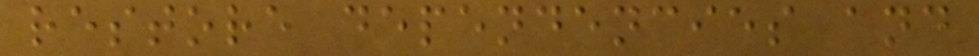restore dependencies and
